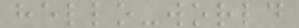hello-world
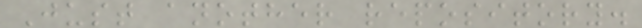Just another repository.
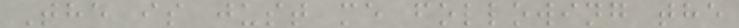The is just me following the
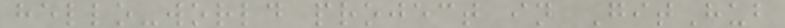hello-world project in GitHub
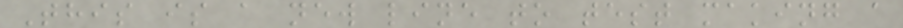This is a new line to test making a
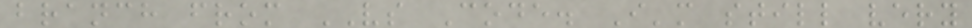branch from VS Code. I'm still very
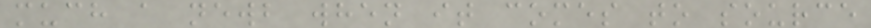much a newb when it comes to source
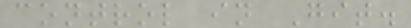control in Git.
